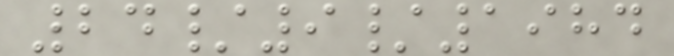24/9/1984
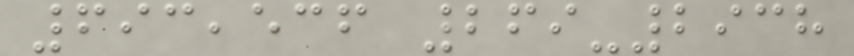693,536 269-2938
